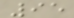95
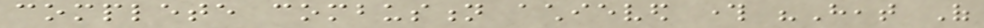complete combustion achieved through "Heat Of
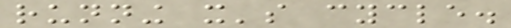running it's cycle.
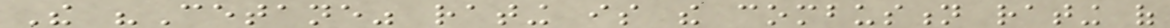The "Cetane" rating is the combustion rating of
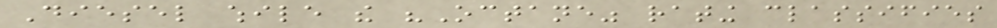Diesel while the "Octane" rating classifies
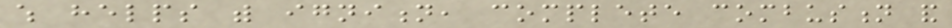which helps with ignition, complete combustion and
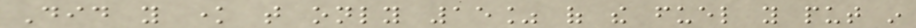Did you know that only 15% of the fuel you put in
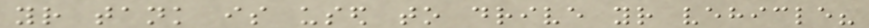your tank is used to drive your vehicle?
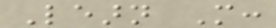Learn More:
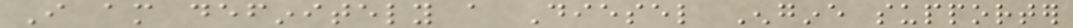I am definitely a Diesel Engine supporter
